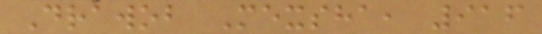Drawob Mexsha, 916
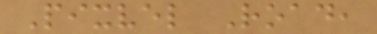Pixvel Road,
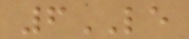6LE
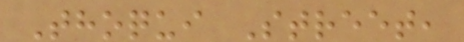Thoqui Street,
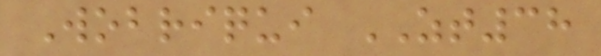Wobriqui ZT38
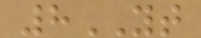8YT
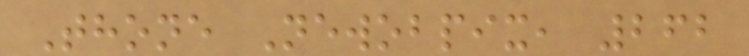Thone Newobpix, 262
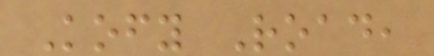Kofy Road,
